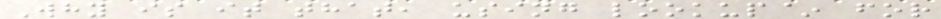Why is it that, using lookup~ for
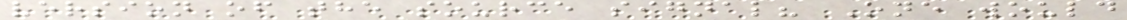version of the source signal? One would
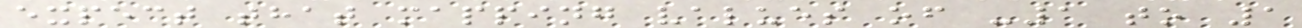expect that mapping values of -1 to 1
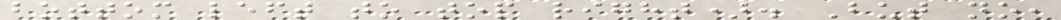bottom left to top right). But no,
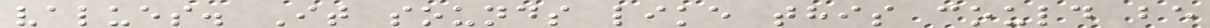values. It sounds like this could be
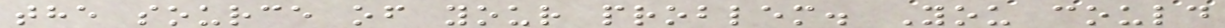the source of your problem. You could
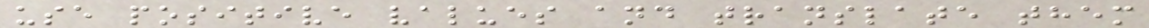use positive values and translate them
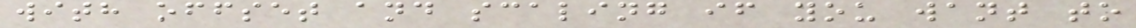with offset and scaling if you want to
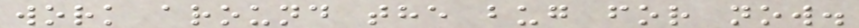work around the bug for now.
